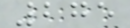275
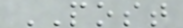POST
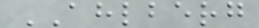AHLBERG
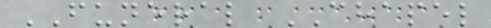FUNERAL CHAPEL
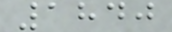1840
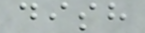dish
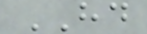HD
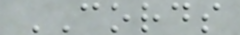CORDS
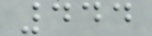444
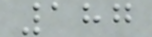187
